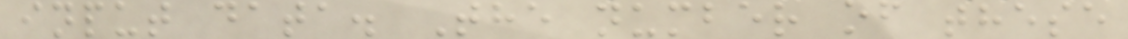input data. The number of these
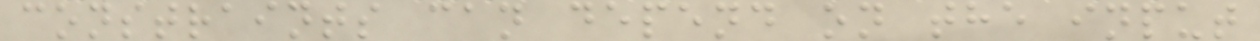constraints can depend on the input
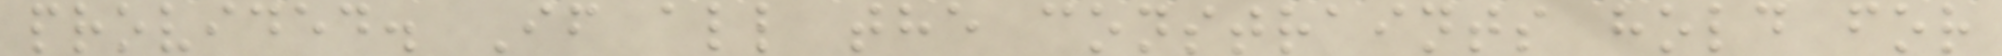provided. If all the constraints hold for
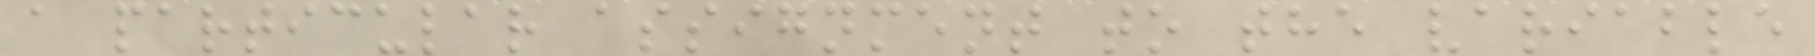a particular assignment to the variable
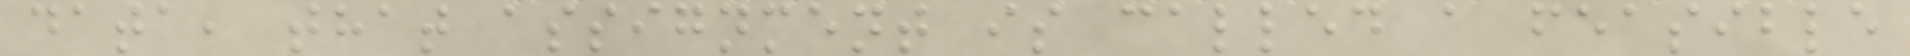data, that assignment is called a feasible
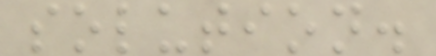solution.
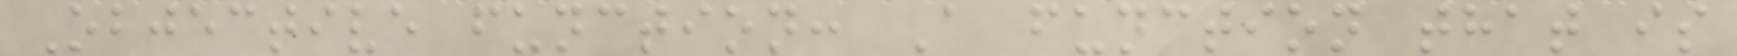Objective function: A function that is
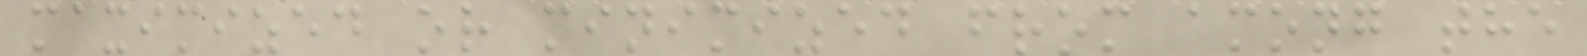maximized or minimized from among the
